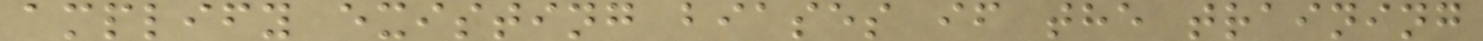amplify existing biases if the training
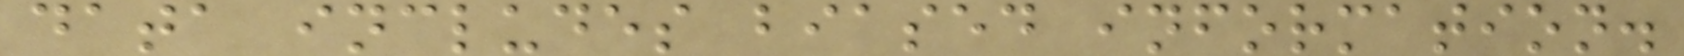data includes biased information.
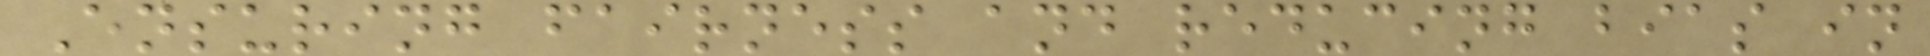Ensuring fairness and reducing bias in
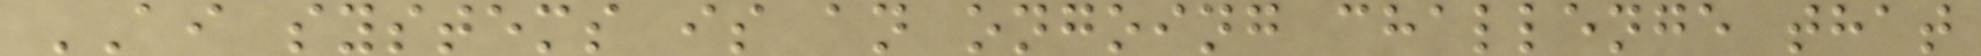AI systems is an ongoing challenge that
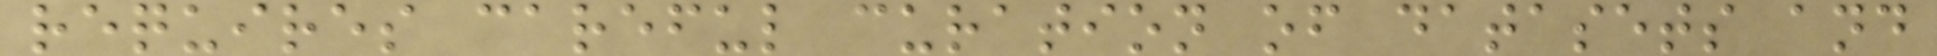requires careful curation of datasets and
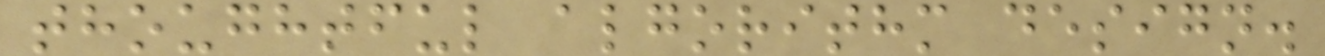thoughtful algorithm design.
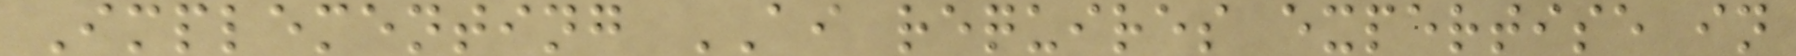Implementing AI requires expertise in
